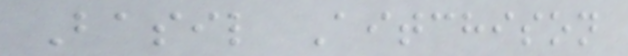Basil Aitchison
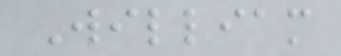William
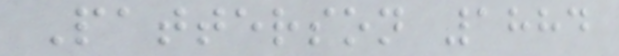Patterson 1884
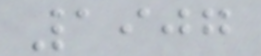1907
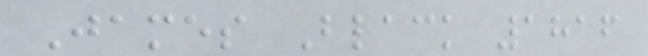James Black 1816
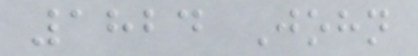1824 John
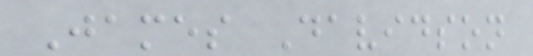James Davidson
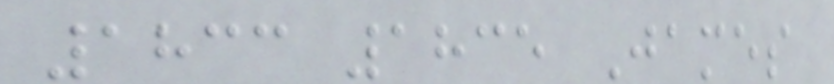1833 1835 James
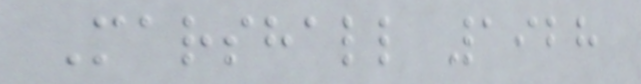Marshall 1928
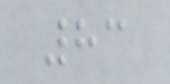83
